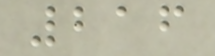216
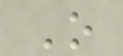O
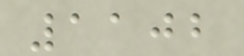1102
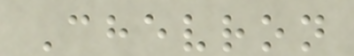Chevron
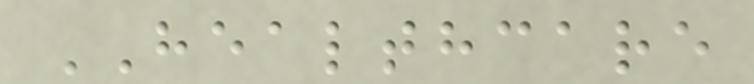HEALTHCARE
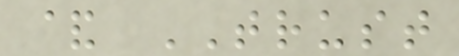& TRUST
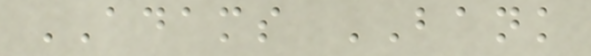ADAMS BANK
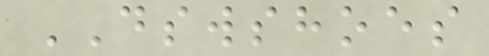DSWSHOES
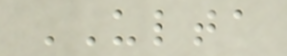ULTA
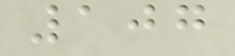107
